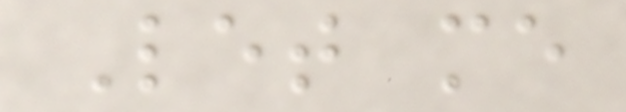Let me
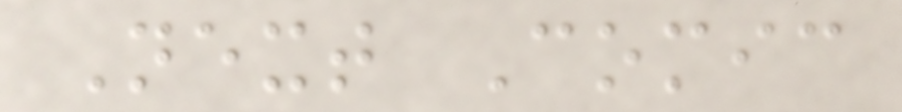Next Comic
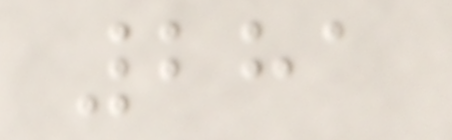281
